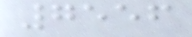7556
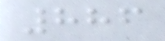886
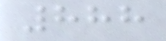888
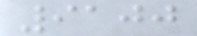9100
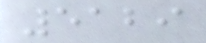5129
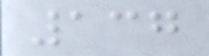137
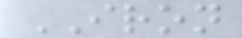IRON
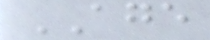AGE
